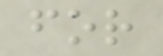for
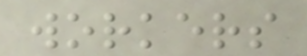workers
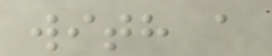with a
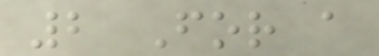2 For a
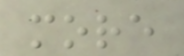more
